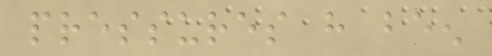pressures have been
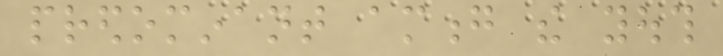predominant among the youth
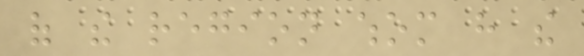of the region whom have the
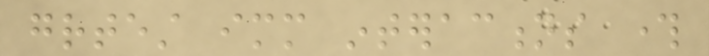greatest immediate interactions through
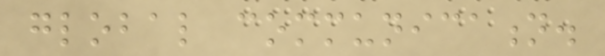global communication.
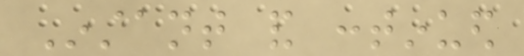Instant and continued
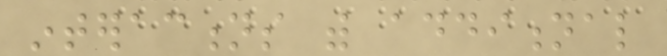interactions with additional
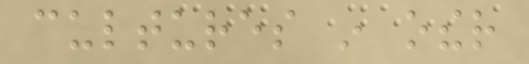cultures in other
